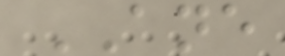ANE
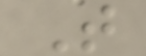T
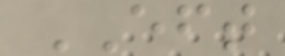EFT
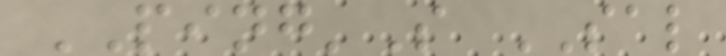PING'S SAL
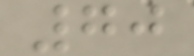70
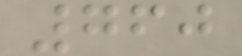760
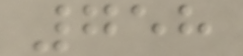758
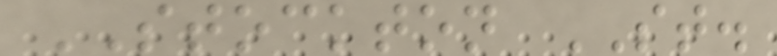STOCKTON ST.
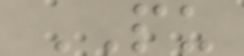PU
